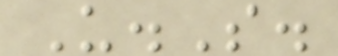U.S.
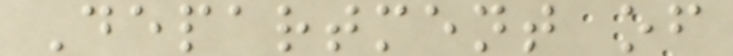Department of
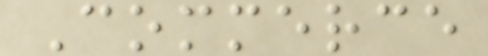Commerce
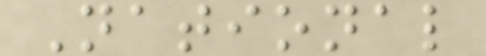National
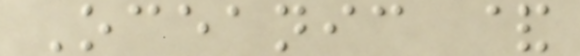Oceanic &
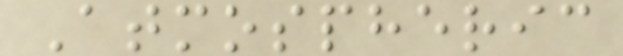Atmospheric
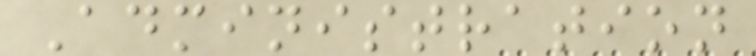Administration
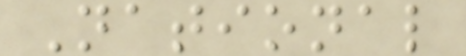National
